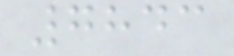7843
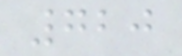720
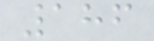186
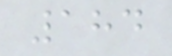184
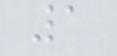1
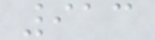913
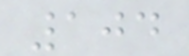104
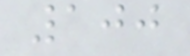100
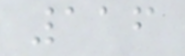116
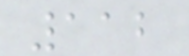112
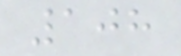108
